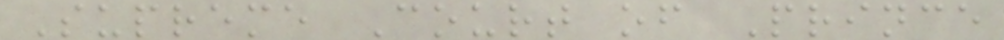Supreme Court of Prince
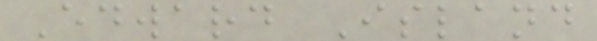Edward Island
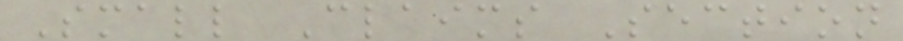Small Claims Section
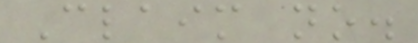Claim no.
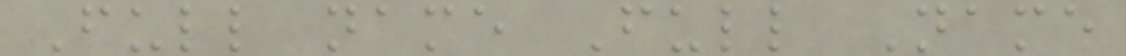Full name Full Name
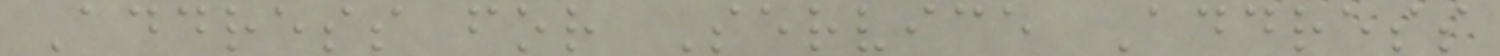Address for Service Address
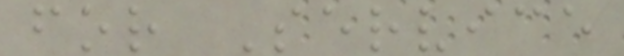for Service
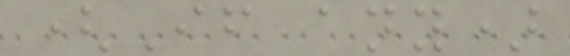(If any)
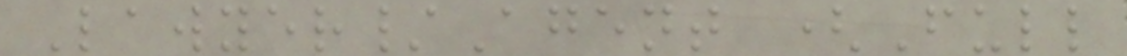Lawyer/Agent (Full
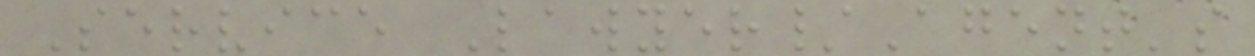Service Lawyer/Agent's
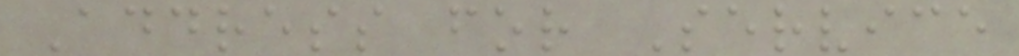Address for Service
